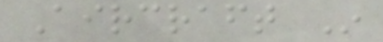Aircraft In
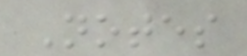Notes
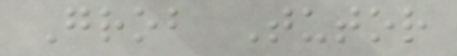Grob Tutor
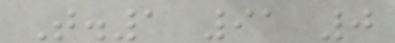T.1 91 0
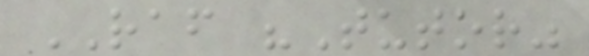RAF "Tutor"
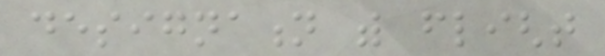designation with flight
